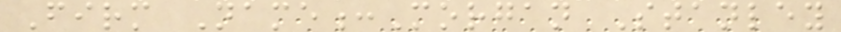Firm Name:Morgan Stanley
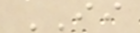II
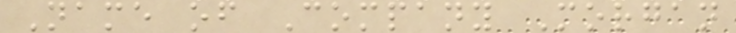Name of Company Morgan
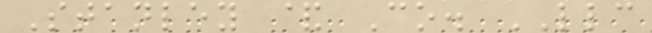Stanley & Co. LLC
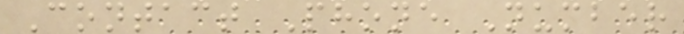Contact Phone Number
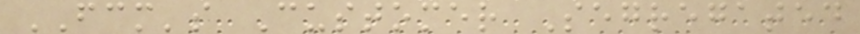FCM's Customer Segregated
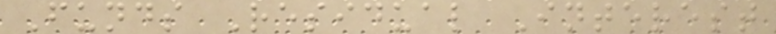Funds Residual Interest
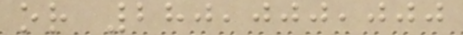or 280,000,000
